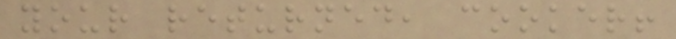your returned, cooker!
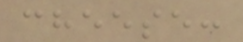cheese:
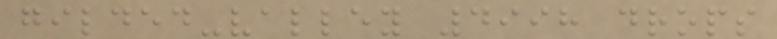gilded-valley 4998 drops
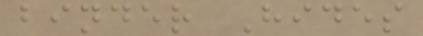binder Hides
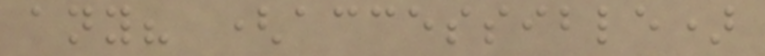any? (accessible)
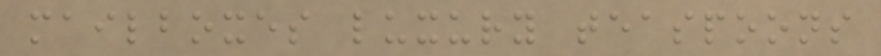mailboxes luxury teaspoons
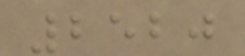2520
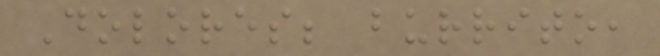Dolores; burrito,
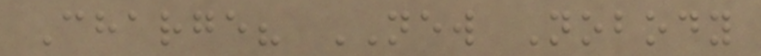Charge? NEW Nobody
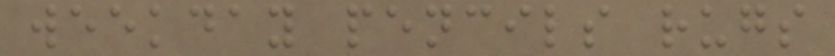weekday pencils rugs
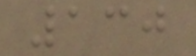130
